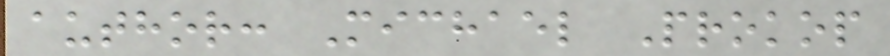author: Michael Prokop
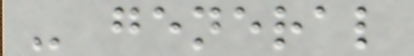- general
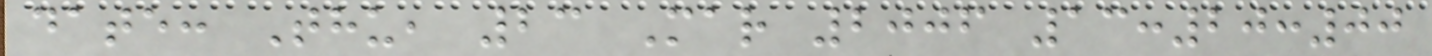date: Thu, 23 Mar 2006 13:20:00
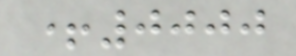+0000
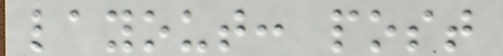layout: post
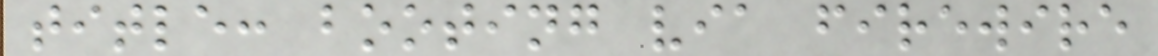title: booting via firewire
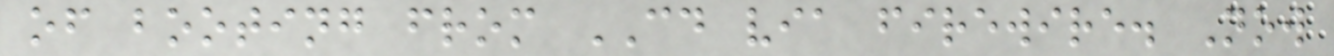of booting from CD via firewire. Now
